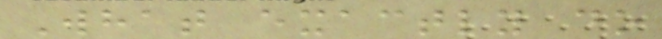What exactly do
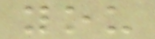you
